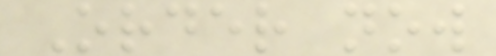Order now
